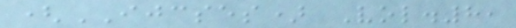(IJCSES) Vol.8,
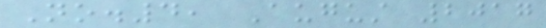No.4, August 2017
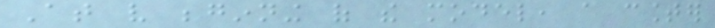At very beginning of the model, a counter
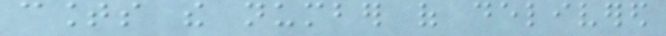counts the number of delivered
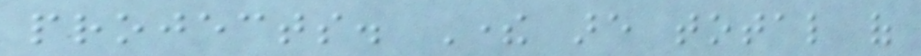projects. There are total of
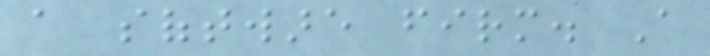a software firm. A
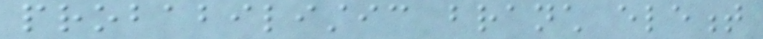probabilistic branch element
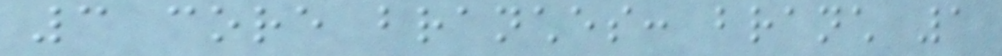3 core branches: branch 1
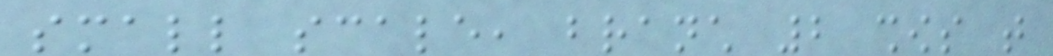small scale, branch 2 shows that
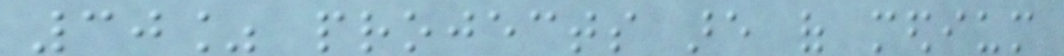30% projects are of medium
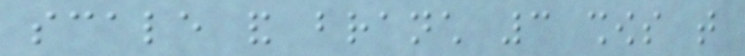scale and branch 3 shows that
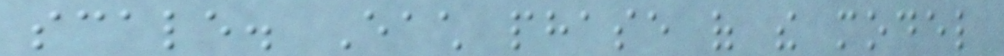scale. Each phase of the model
